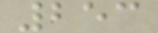253
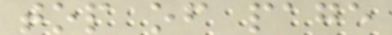top of page
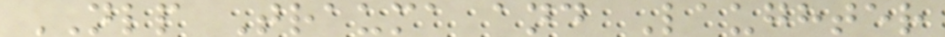NLP Trauma and Laughter
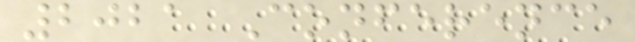2021 Conference
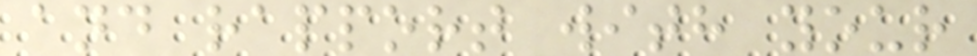and rapport with your
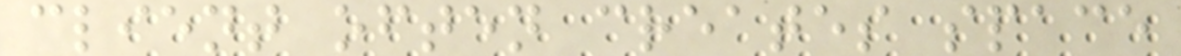client often creates space
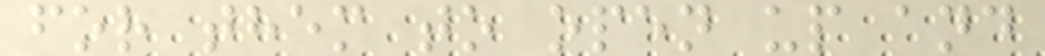for them to open up and
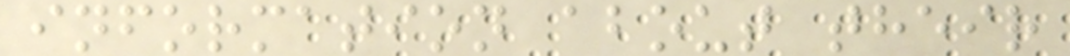information about their
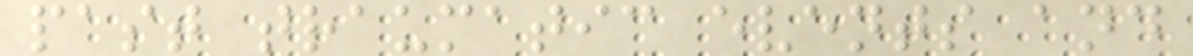past traumatic events and
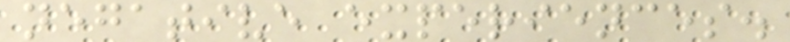negative experiences.
